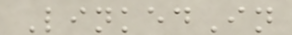LinkedIn
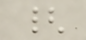{
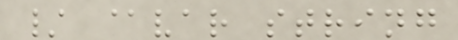/ @var string
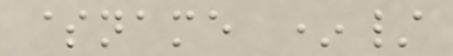$name */
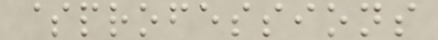$professions
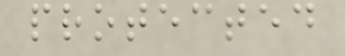protected
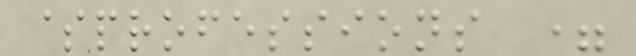$professions =
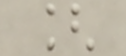[
